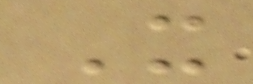It
